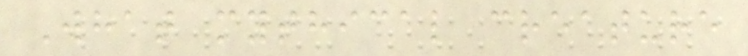What mythical creature
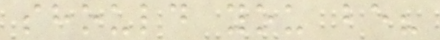should you be?
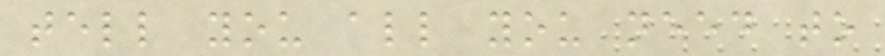tell you all you need to
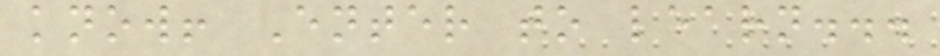know! Enter to learn...
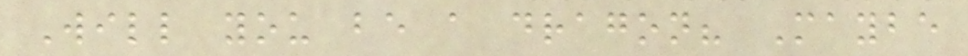Will you be a dragon? Maybe
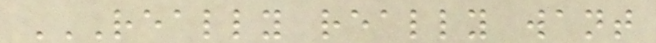REALLY REALLY WANT
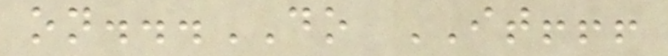on...DO IT!!!
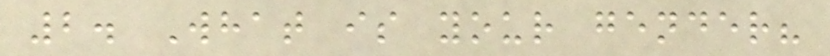2. What is your gender?
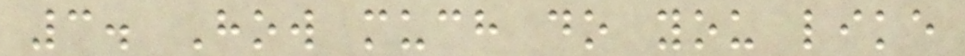3. How much do you like
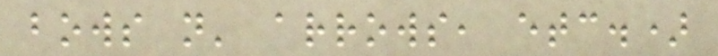bows n' arrows, etc.)
